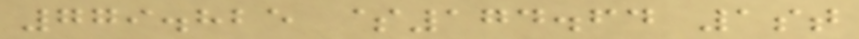779.825 $174.64 1st
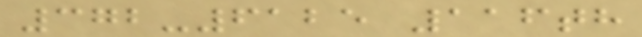372-6125 116th
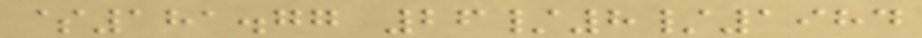$181.77 26/8/1984
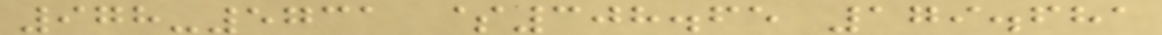978-5731 $308.65 179.681
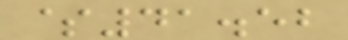$41.52
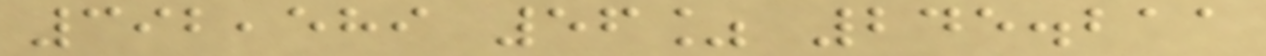392,589 56% 245.211
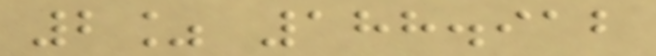2% 188.912
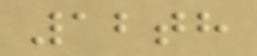12th
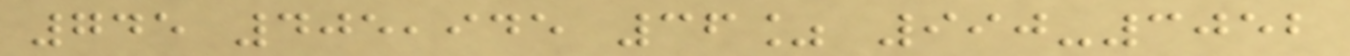745 405,945 36% 990-3052
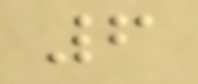6
